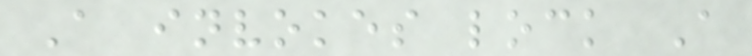A invokes lock A
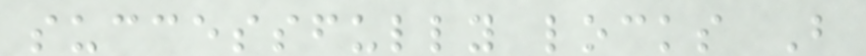successfully locks B
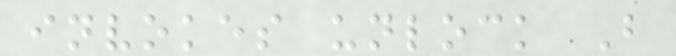invokes unlock B
